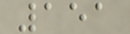151
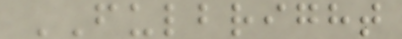FULBRIGHT
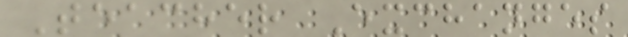Teacher Exchanges
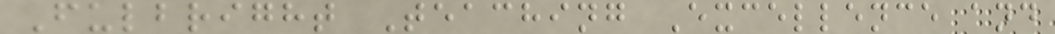Fulbright Teaching Excellence and
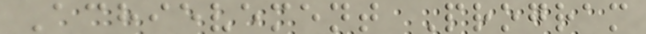Achievement Program
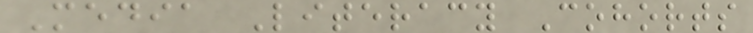Media Literacy Cohorts
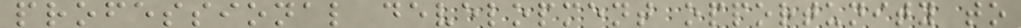professional development opportunity to
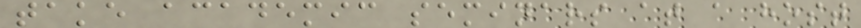take academic seminars at a host
